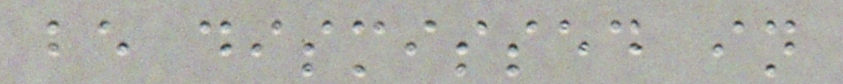be dismissed in
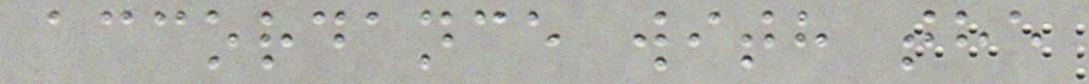accordance with the
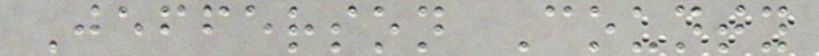Jefferson County
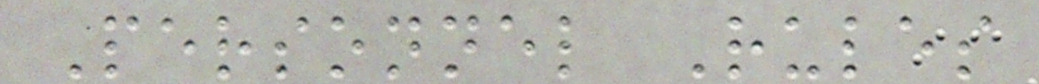Personnel Rules
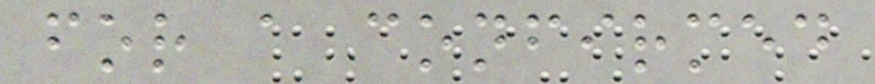for a confirmed
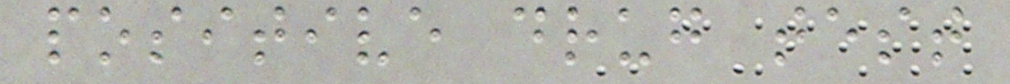positive drug test
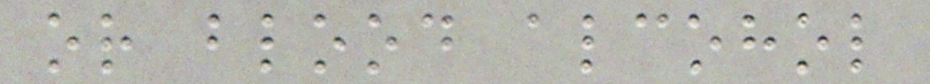or blood alcohol
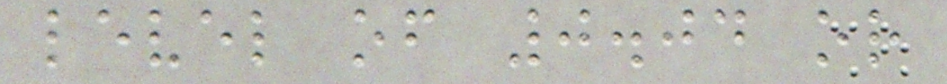level of 0.04 or
